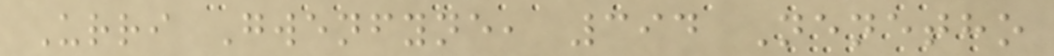Urri Gwenfyne, 394 Nenetho
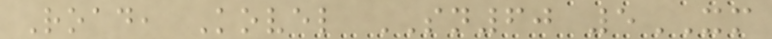Road, Kovel SN60 5XM
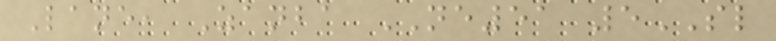Lane, Zanba NE51 5SL
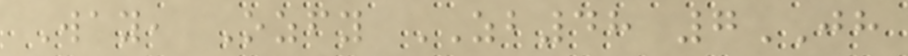Way, Ozfy ZB48 7JH
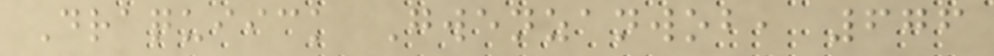Draquiick Gwenzanwob, 676
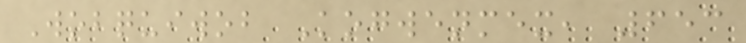Wobquiwob Kogwenmex, 653
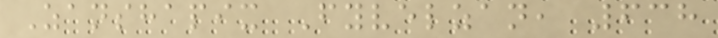Zanshapix Fyvelzan, 638
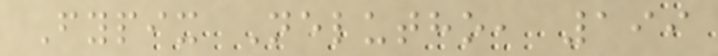Fypix Nelutho, 199
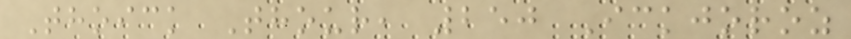Thoick Thour, 250 Ickjoroz
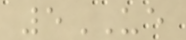5UE
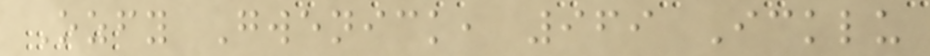Ozfy Gwenick, 969 Icklu
